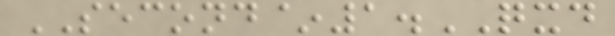SECOND~1.QXD
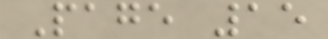Page 15
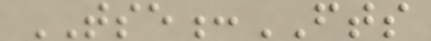TSE:FTS
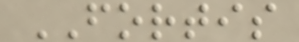FORTIS
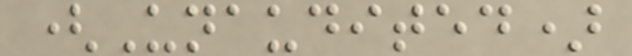(Unaudited)
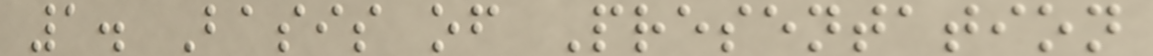1. Basis of Presentation
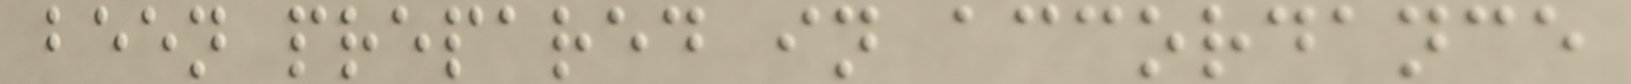been prepared in accordance
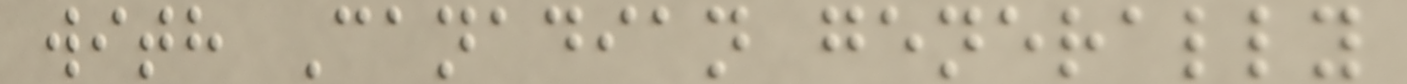with Canadian generally
